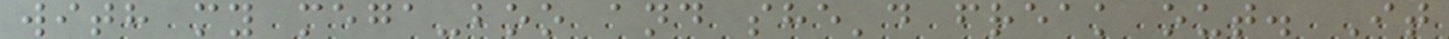with my mega-boo and she'd freak out. It
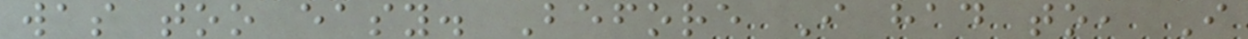was too easy. Before I had to, I
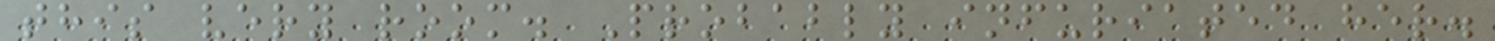this very room. Probably infuriated her.
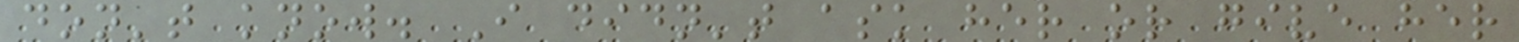don't know. I didn't ask her or give her
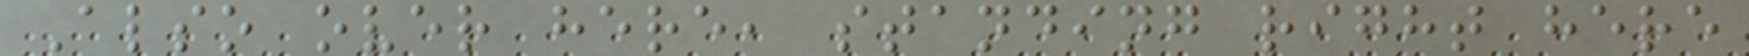Also over here, standing right here
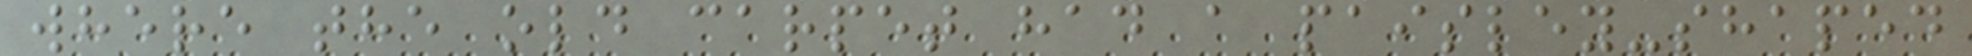where the old carpet had a paisley-shaped
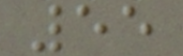55
